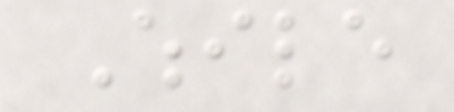While
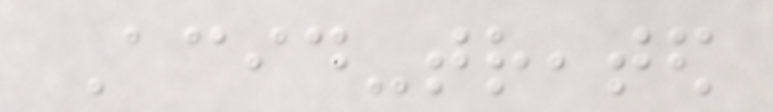Acid-treated
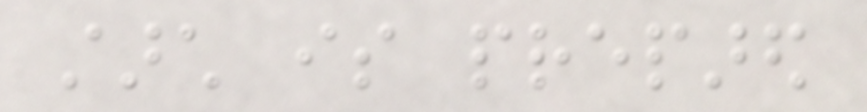starch is prepared
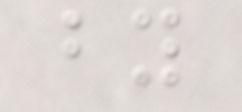by
